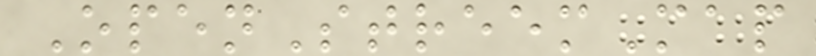OpenStreemMap
